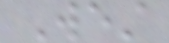West
